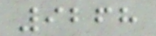9268
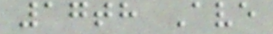17th Ave
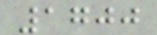1700
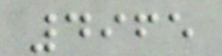4965
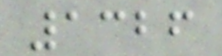1326
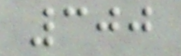300
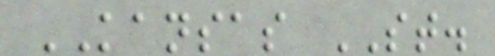KANSAS ST.
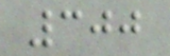300
